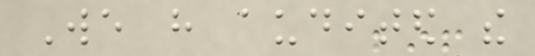We have audited the
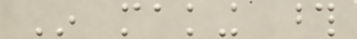In making those
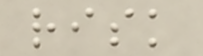risk
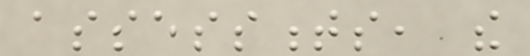assessments, the
